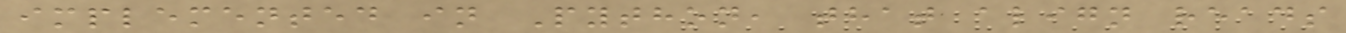implemented in Python, that align reads
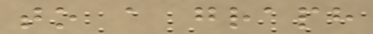to a graph
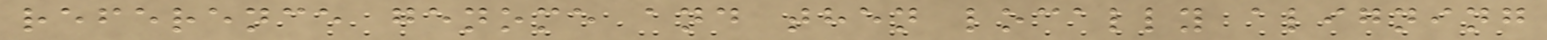reference genome and then locally aligning
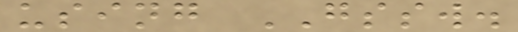using GSSW.
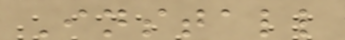Install
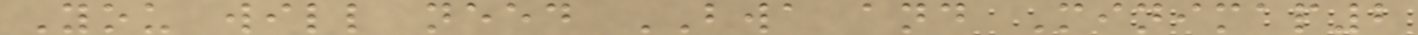You will need BWA and Minimap2
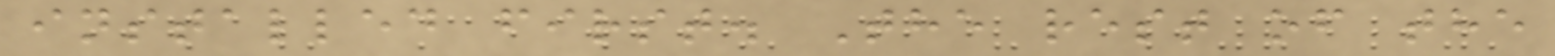installed first. The rest of the
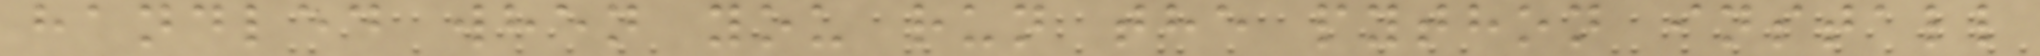handled when you run the python install
